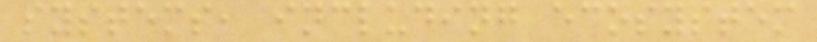systems, including ecosystem
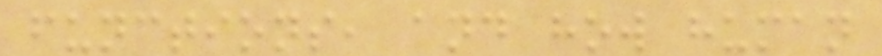functions, and how human
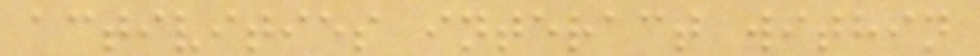activities interact within
